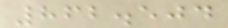862.504
